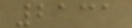2131
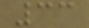33
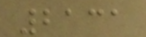2131
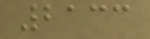2133
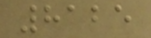8125
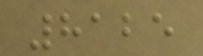8125
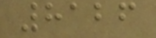8126
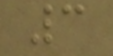3
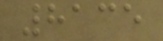8135
